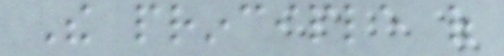The principle of
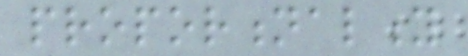proportionality
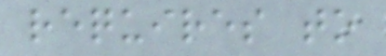requires to
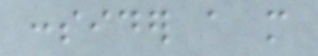consider a more
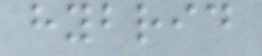hybrid
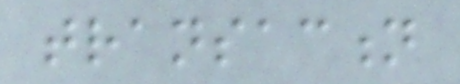transaction
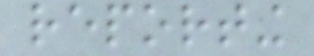reporting
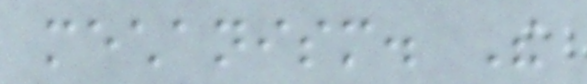mechanism. The
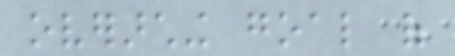overarching goal of
